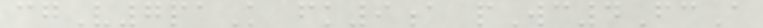cgV7paK fk9a pWc4FcA
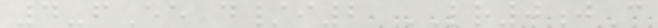4-fEe d/i2 LR0jC
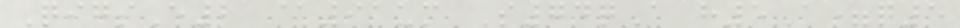QigsE2 @91um S74qA h5A=q5
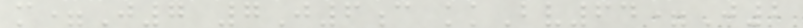m=J7 7J6c kkBv64=J2
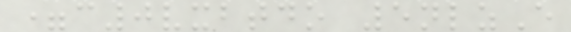=c0vxbtdo 5nlzE
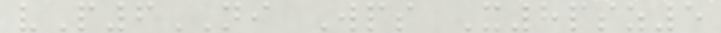vP6NI Wps X8psz5
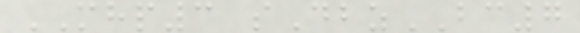MHP3 sDbzBC7
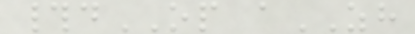#dOP aZH
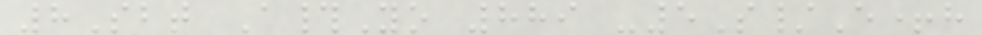8Sbt A#Yo 889 -5S/E+h
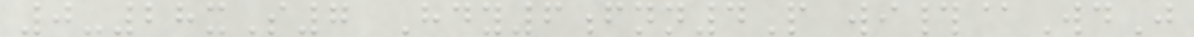0-28xS7 Hdy6fnn4P wi#@WdJ
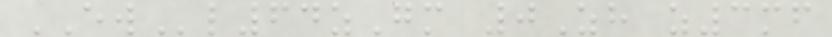EWl64zGm 0Zh z3mf
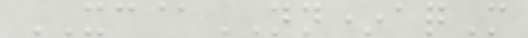XC@NN*aqM
